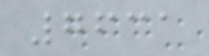7631
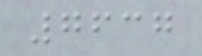7637
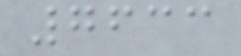7633
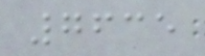7635
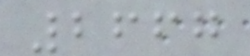2667
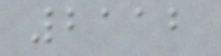2112
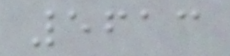5613
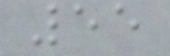55
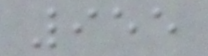955
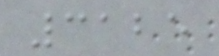3125
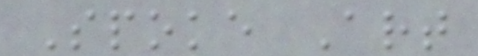Spoke Art
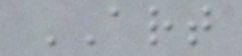ART
